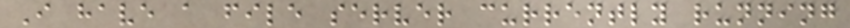I have a file server currently running
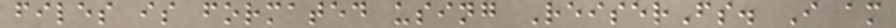files is formated using ReiserFs. I am
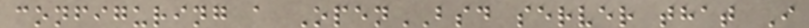configuring a OpenBSD server that I
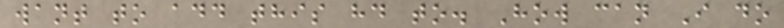want to add this hd to. How can I do
